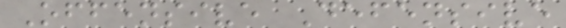Offensive Defensive
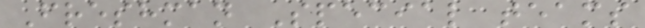Freshman Special teams
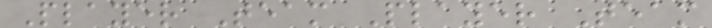Player Team Player Team
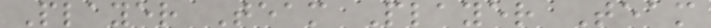Player Team Player Team
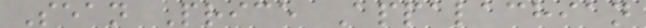Sean Price Appalachian
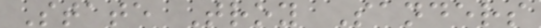State Troy Sanders
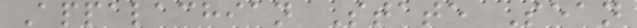Appalachian State Sean
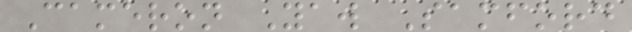Cameron Yaw Samford
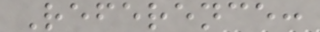Reference:
